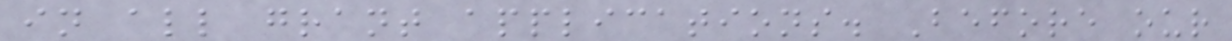in all grant applications. Before our
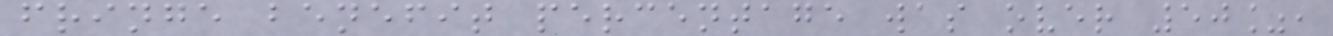fringe benefit percentage was over 50%,
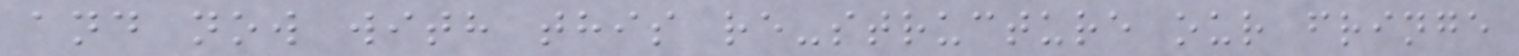and now with this re-structure our fringe
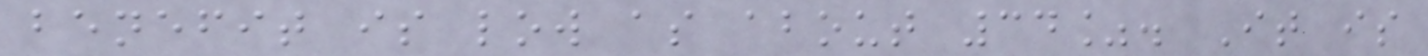benefit is low as about 34%. It is
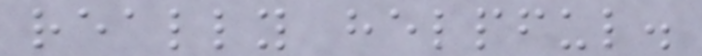really helpful.
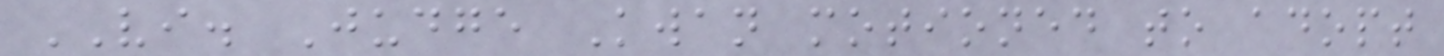VI. Judge Kwan motioned to adopt
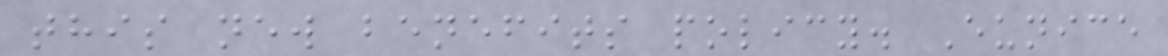this new benefits policy. Eunice
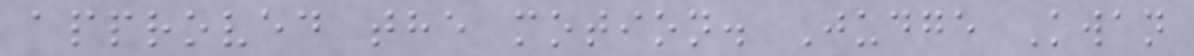approved the motion. Judge Kwan
